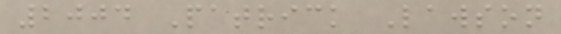2004 Patrick Lawson
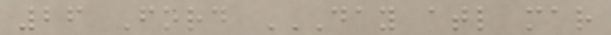26 Ford DAY ATL MAR
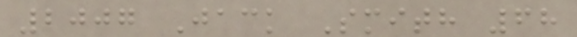2007 Jack Smith 68
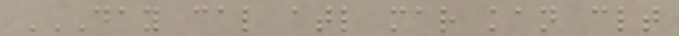DAY CAL ATL MAR KAN CLT
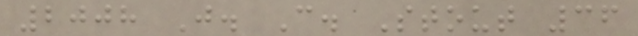2008 J. C. Stout 36
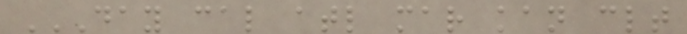DAY CAL ATL MAR KAN CLT
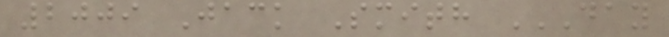2009 Jack Smith DAY
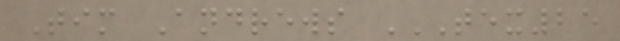Tim Andrews TEX25
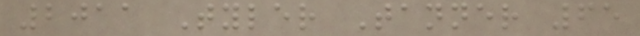2011 Tyler Tanner 65
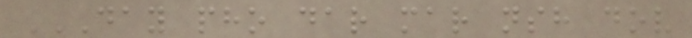DAY PHO DAR MAR NSH DOV
